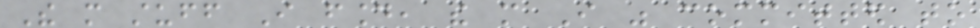The more stuff I found, the more I was committed to
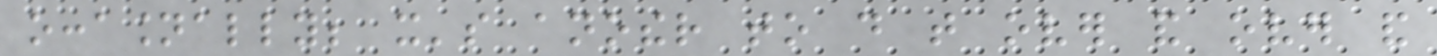occasionally; it's another to do that over and over and
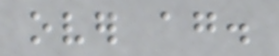over again.
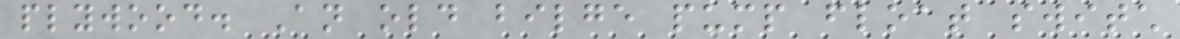plywood. An old bilge pump float switch
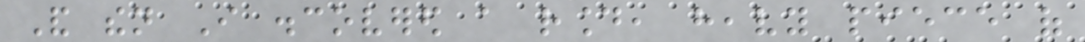And then I discovered a round, heavy piece of
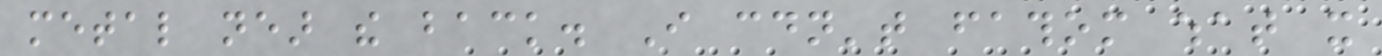metal near the back. I couldn't fathom what it
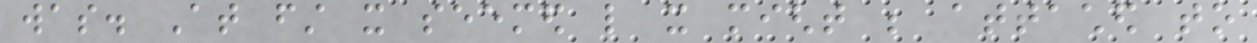was. At first it seemed like it might be attached to
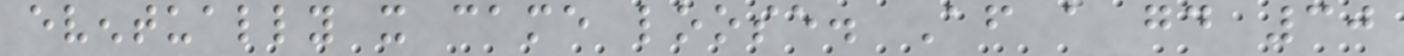eventually it came loose. After a good 30
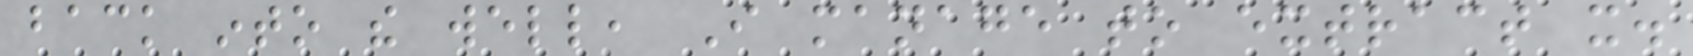back into the well, I manage to extract it.
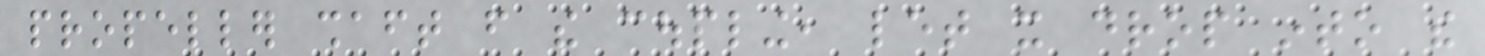propeller shaft from the coupling, let it drop into the
